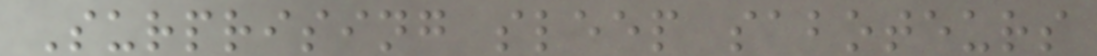Surprising sleep saboteurs
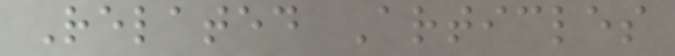Related Articles
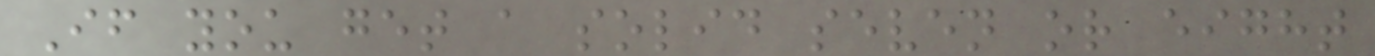If you get a solid seven or eight
